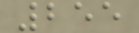255
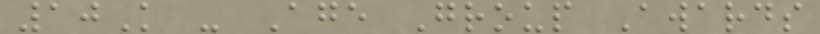10K - Age Group Awards
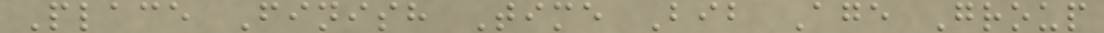Place Finish Time Bib Age Group
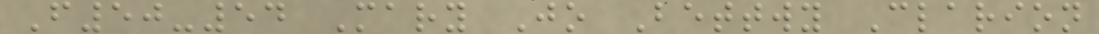F50-54 Mary Jo Bettwy Clarion
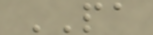PA
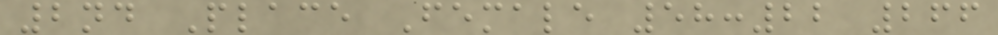2nd Place Female 58:22 266
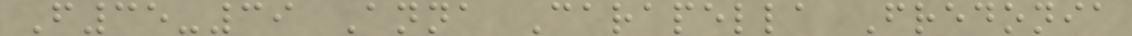F35-39 Anna Carapella Fredonia
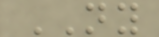NY
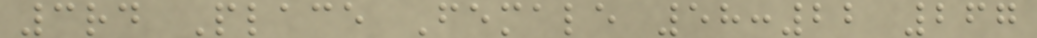3rd Place Female 58:22 267
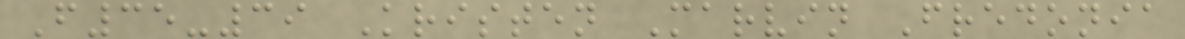F35-39 Kristen Marvin Fredonia
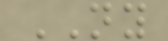NY
